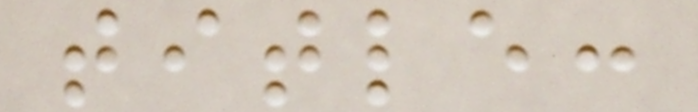title:
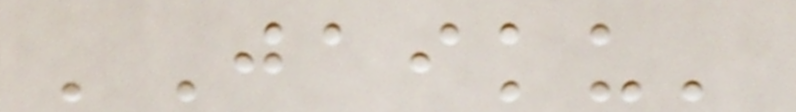'Jaiku'
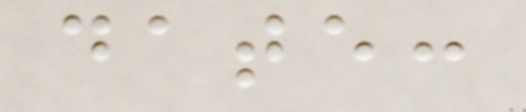date:
